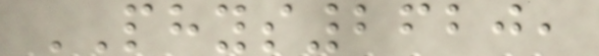PHYS2620,
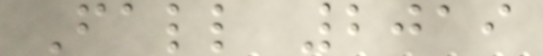Fall 2019
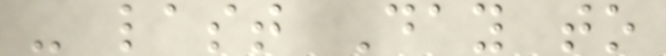- last Day to
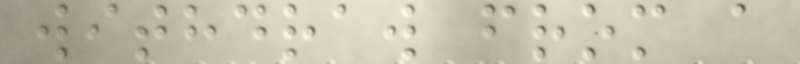withdraw from a
